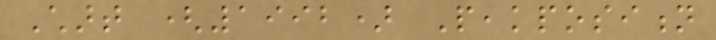Chart (1992) Peakposition
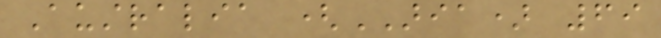Australia (ARIA) 69
